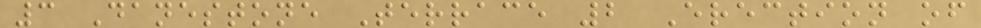3 Danestone Terrace 2 Erection of
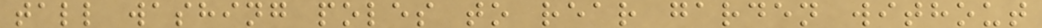tall washing poles to rear garden without
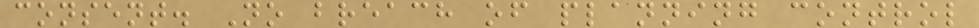consent. No breach of planning control
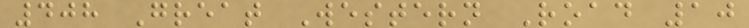408 Great Western Road 10
